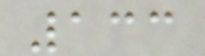133
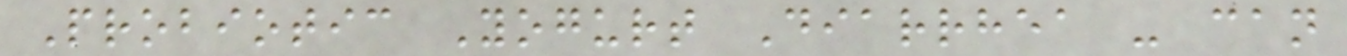Probiotic Yogurt Diarrhea - can
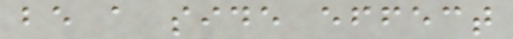be a side effect
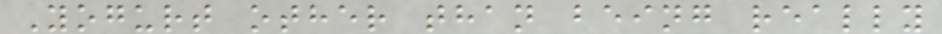Yogurt other than being really
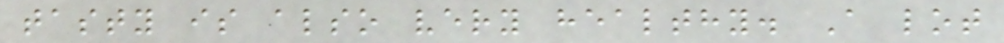tasty is also very healthy. A lot
